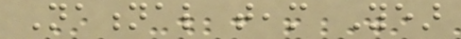National team Year
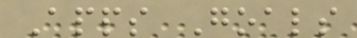Apps Goals
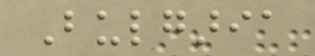Bulgaria
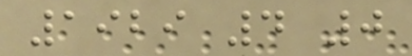1929 4 0
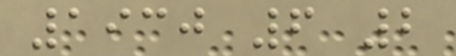1930 6 2
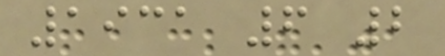1931 6 2
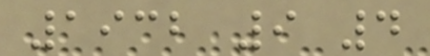1932 9 4
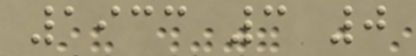1933 3 0
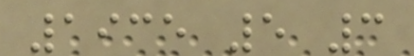1935 5 3
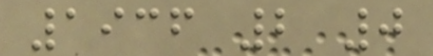1936 2 0
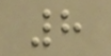8
